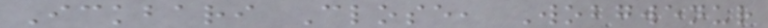Ickbari Close, Wobgwenur
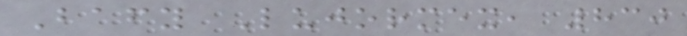Bafy Lujormex, 830
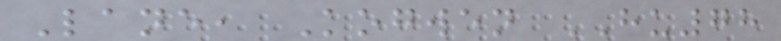Lane, Kogwen HU78
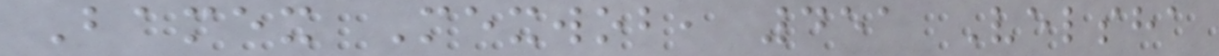Bamex Mexwob, 451 Velsha
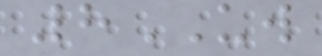8UW
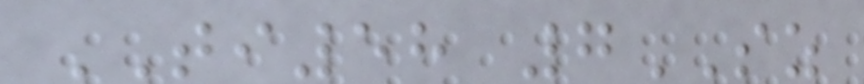TI58 7SZ
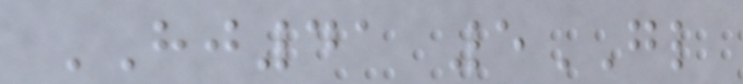HJ41 5GL
